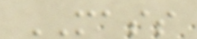MASS
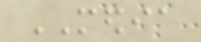MEDIA
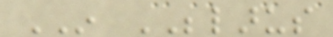IN BELARUS
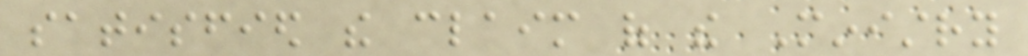satisfied the claim of the Ministry
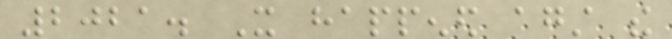2021. It happened against the
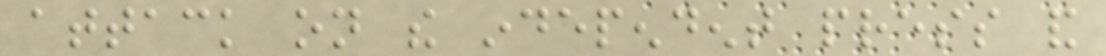attack on the independent press and
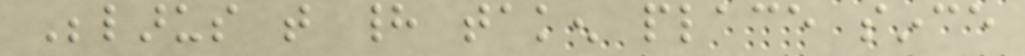Belarus that had taken place since
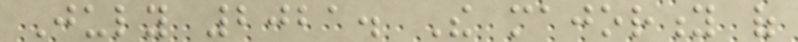July 2021. The majority of
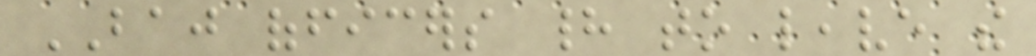BAJ officers had to leave the
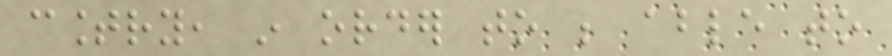country, in order to be able to
